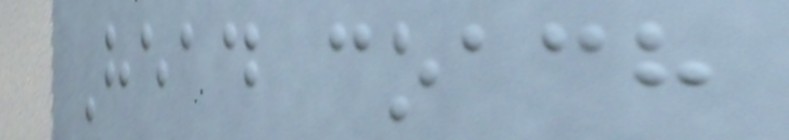Head coach
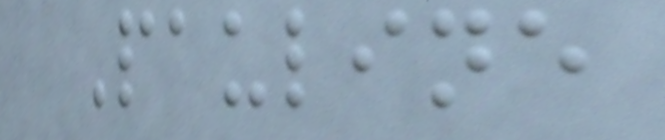Pauline
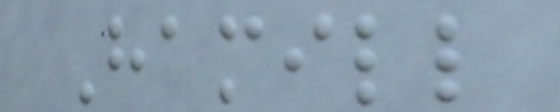Hamill
